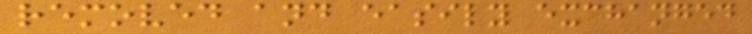removed and easily exchanged
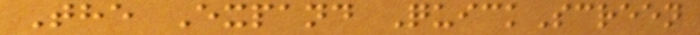The Expand QuickScreen
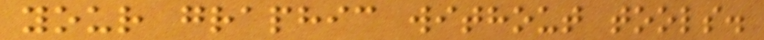your graphic without tools.
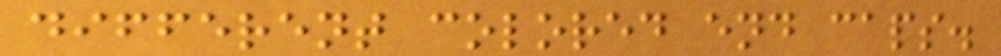different colored end caps.
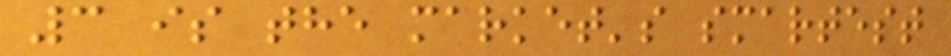3 is the market's smartest
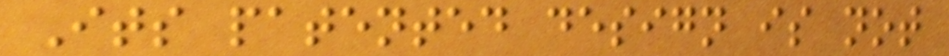Its patented design is not
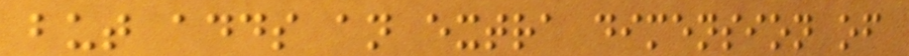but adds an extra dimension of
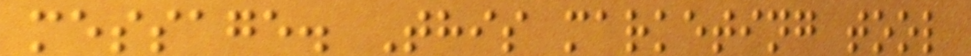message. This marketing tool
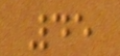45
